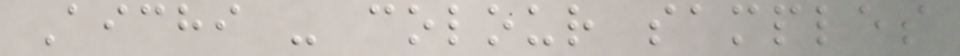Aichi - colour samples
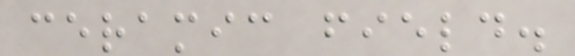ceramic field.
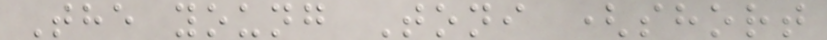The young Toni (short
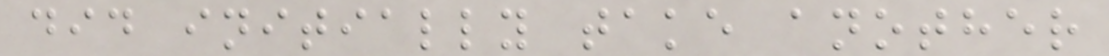did initially take another
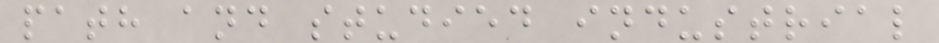path and studied industrial
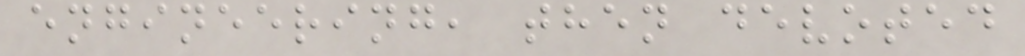engineering, then devoted
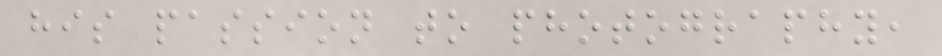his passion to photography,
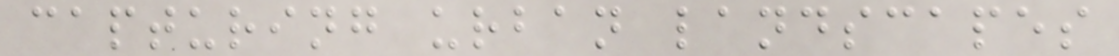capturing urban landscapes
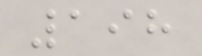198
